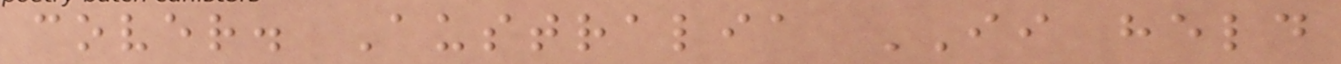cover. Australia II held
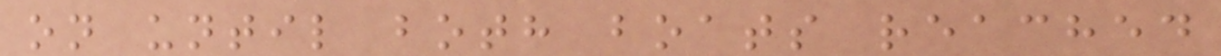on until both boats reached
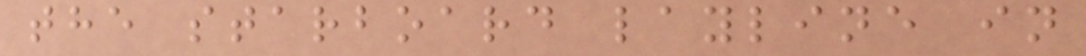the starboard layline in
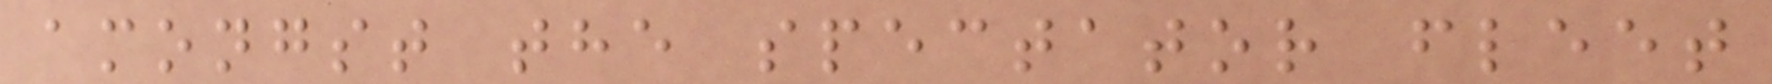amongst the spectator fleet
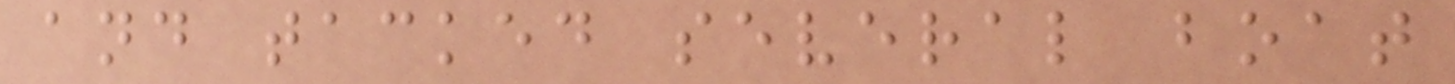and tacked several boat
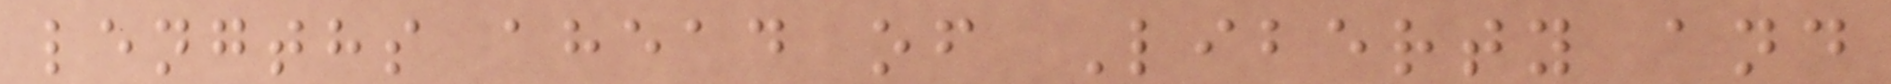lengths ahead of Liberty and
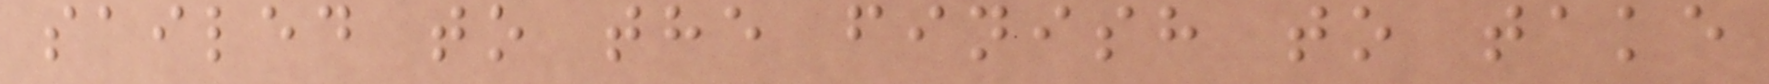sailed to the finish to take
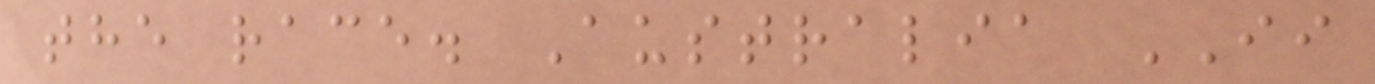the race. Australia II
